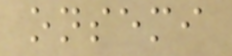onsemi
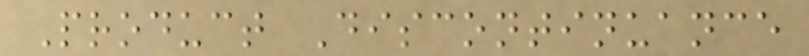Product Discontinuance
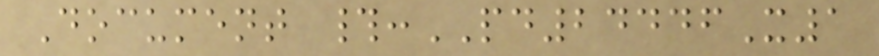Document #:PD24446X1
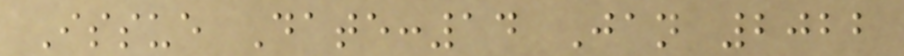Issue Date:14 Jan 2022
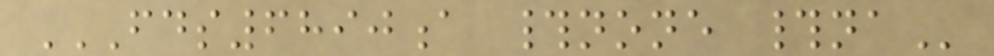FDS6890A #NONE #NA
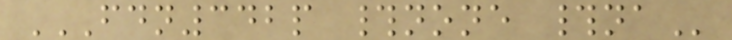FDN342P #NONE #NA
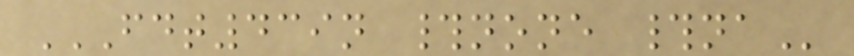FDT439N #NONE #NA
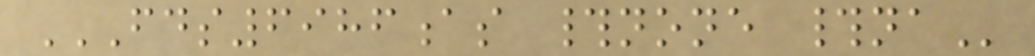FDS6986AS #NONE #NA
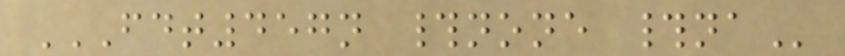FDT457N #NONE #NA
